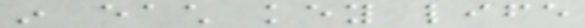in each key life
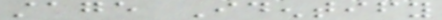stage Identify
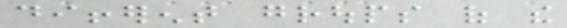different groups of the
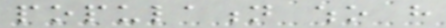population who have
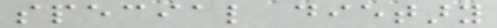special dietary
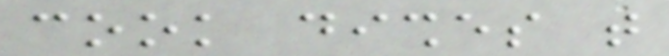cook dishes that
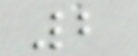2
